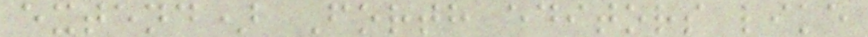extend) Forth editors like
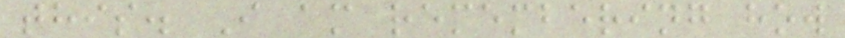this. I am remembering how
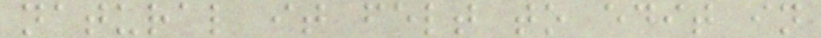natural it felt to edit in
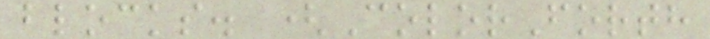blocks. (ColorForth
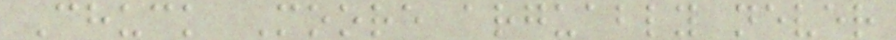Chuck Moore arguably never
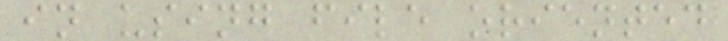in using file oriented
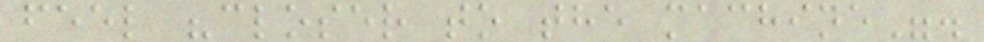feel "closer to the machine".
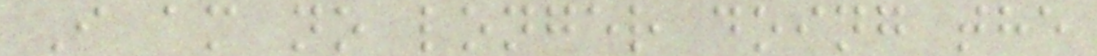I am no longer doing the
